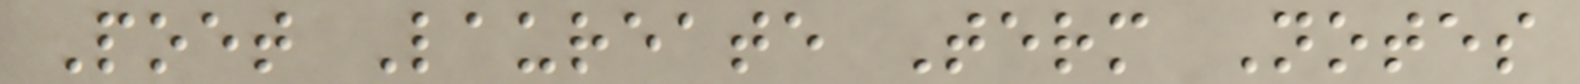Poet Laureate Term Notes
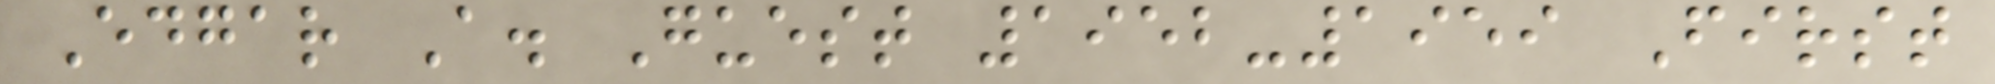Edgar A. Guest 1952-1959 First
